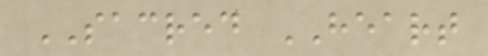SACRED HEART
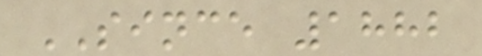SINCE 1882
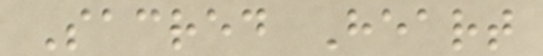Sacred Heart
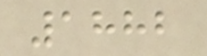1882
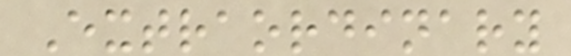Extraordinary
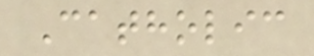Catholic
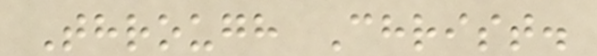Through Christ.
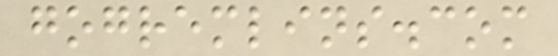gogremlins.com
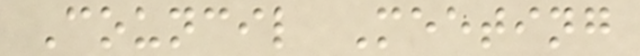Council Meeting
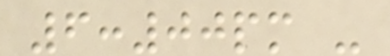6:00pm -
